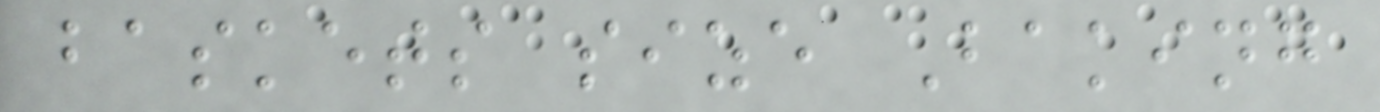baskets size Baking
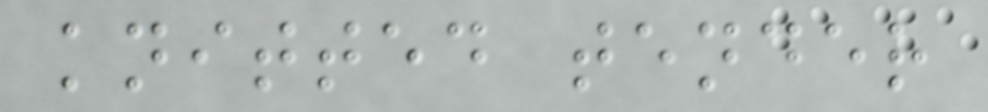knitted tender
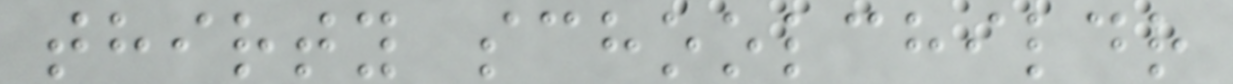thirty schoolchildr
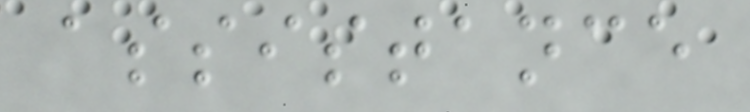assistance
